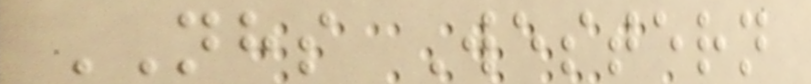NHS Western
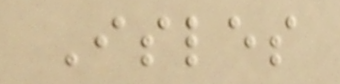Isles
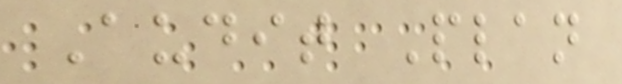Audit Plan
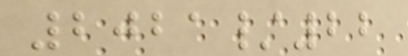2021/22
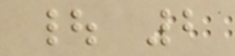| 2
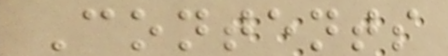Contents
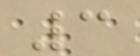3
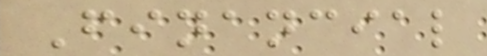Financial
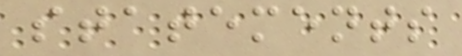statements
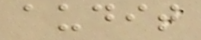audit
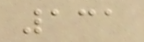131
